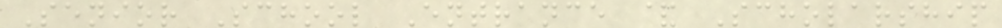Senior School Entrance & Scholarship
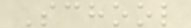School
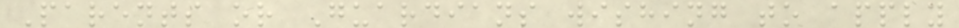Parents or Guardians wishing to apply
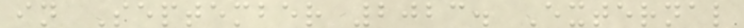in September 2023. External
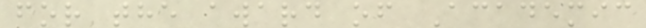for the award of Academic
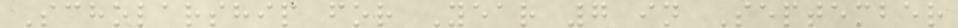Scholarship for Year 7 in September
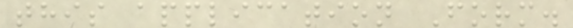this application Form.
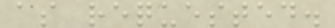as requested.
